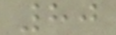80
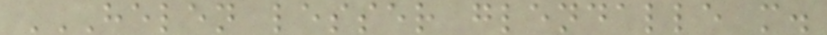HELEN LESSER GLENDALLE M.
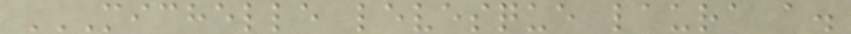MICHELLE LEVESQUE LAURA A.
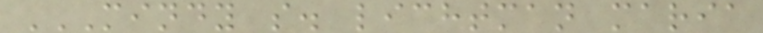MINDY S. LICHTMAN MARIA
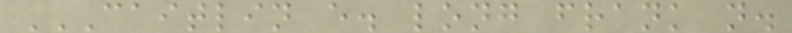CAITLIN E. LONG FRANK N.
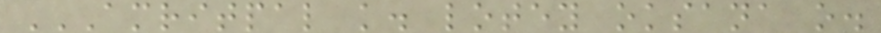AMRITPAL K. LOTEY OKSANA O.
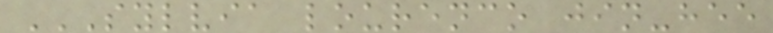SYLVIA LOURENCO JIN-HEE
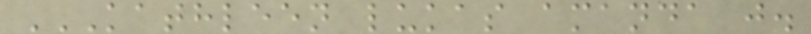KATHLEEN LUKAS AMANDA J.
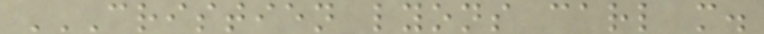CRISTIEN LYONS CARL M.
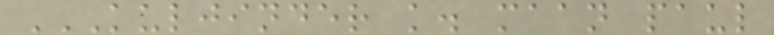KULJINDER K. MAAN PAUL
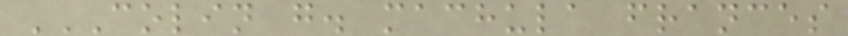COLIN G. MACHULA FRANCES
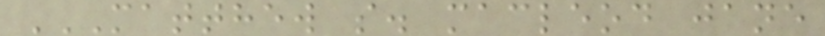MATTHEW S. MACLEOD JANE
